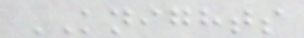KNIGHTS
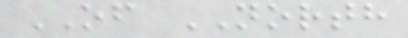OF NORTH
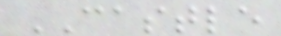CASTLE
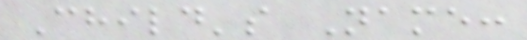Child's Name:
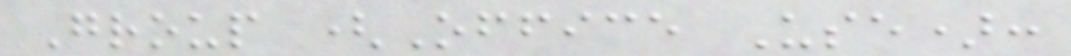Group (Office Use):
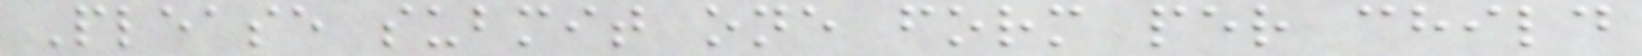Please submit one form per child
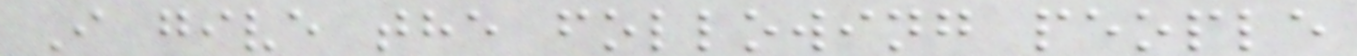I give the following people
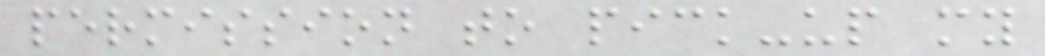permission to pick-up my
